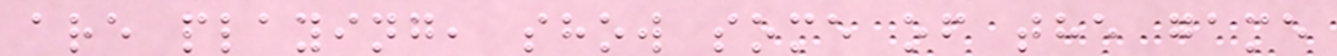are playing, show some of the game
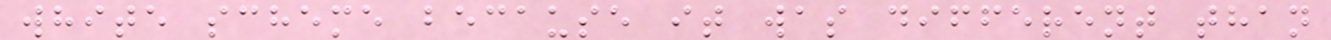white scheme because it was different than
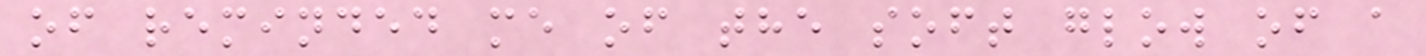of reminded me of the soft glow of a
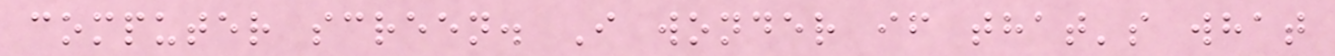computer screen. I wonder if that's what
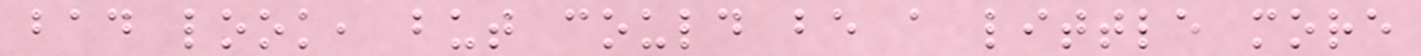bad look, but could be a little more
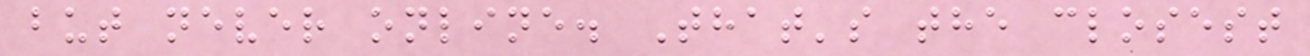but never online. That's the closest
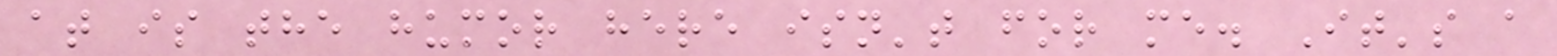at is the humor here isn't for me. It's a
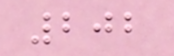202
